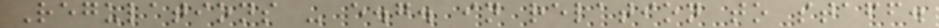Regulations - e.g. in relation to staff.
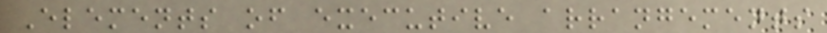Elements of executive arrangements
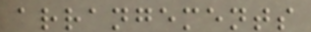arrangements
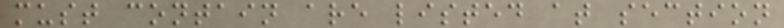must contain are listed at section
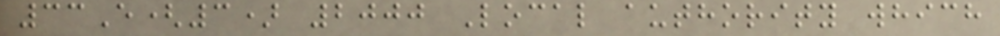33E(3) 2000 Local authority which
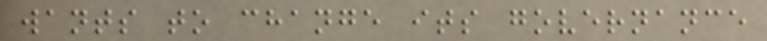wants to change its governance
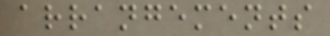arrangements
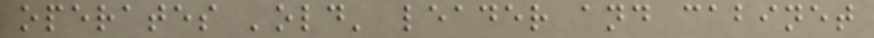operates 'old' leader and cabinet
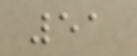51
